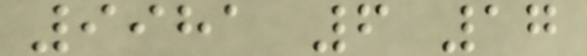9981 6 17
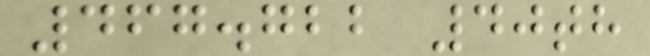467.722 40th
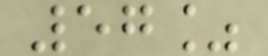57%
